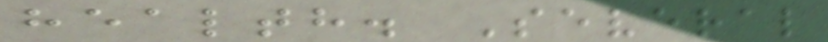health. Several
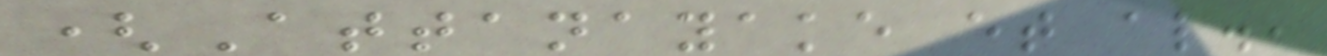(Attanayake et al.,
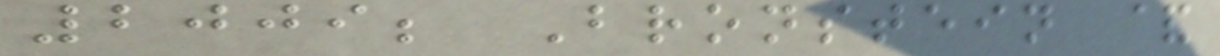2009; Bronstein &
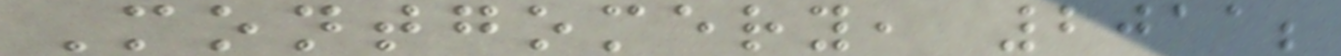Montgomery, 2011;
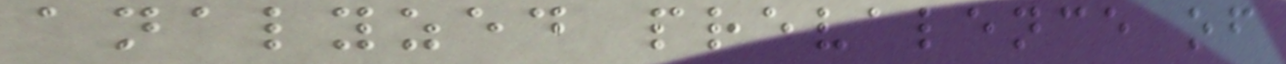analyzed prevalence of
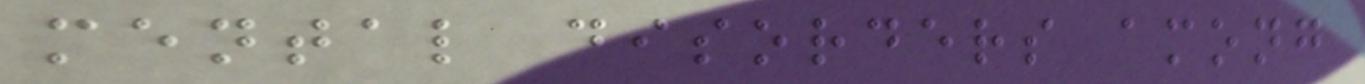mental disorders among
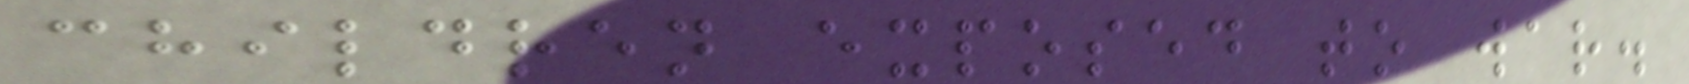children exposed to war.
